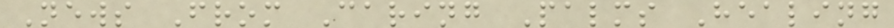News From Caring Palms Healing
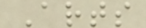Arts
